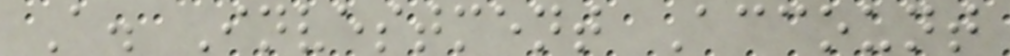A. Investment Account
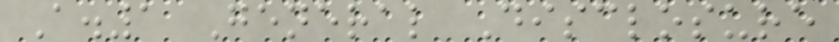A.1 General Disclosure
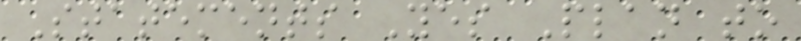Statements Yes Plan to
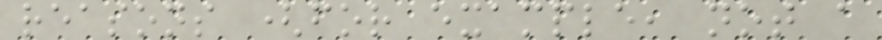reasons (for example, not a
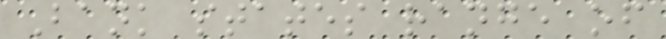Bank states range of
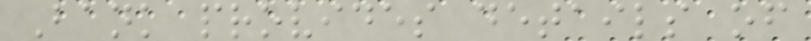Bank provides details of
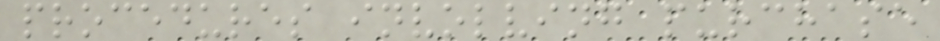procedures involving purchase
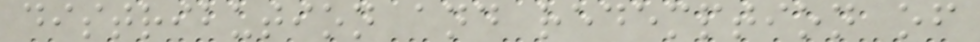distribution and redemption of
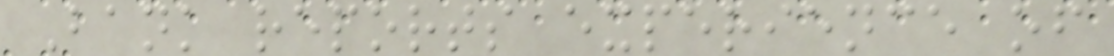Bank reports experience of
